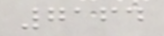7164
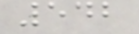542
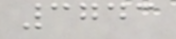3743
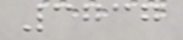3737
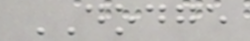DODGE
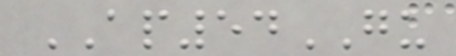AP54GU
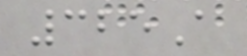325A
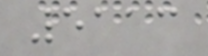5113
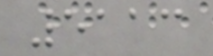5113
